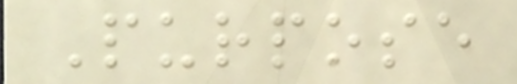Purpose
